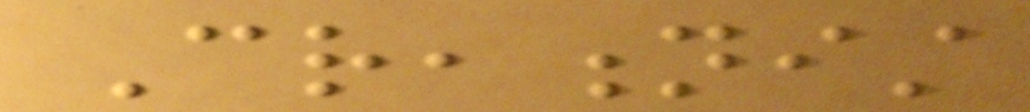Creationist
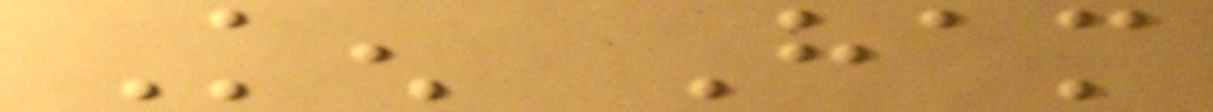Ken Ham
